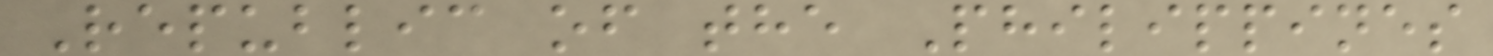Republic of the Philippines
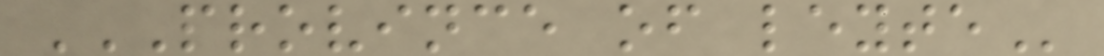PROVINCE OF LEYTE
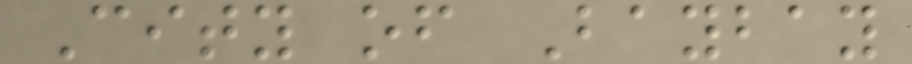City of Baybay
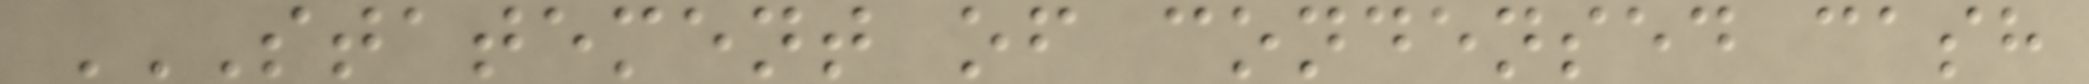STATEMENT OF CONDENSED CASH
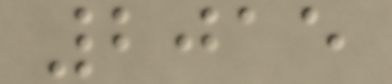2015
